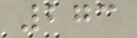273
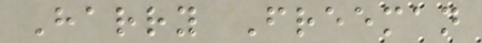Harry Freeman
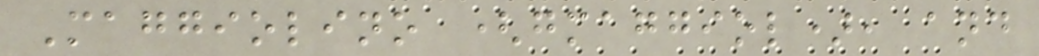Maggiolino (gmaggiol), and
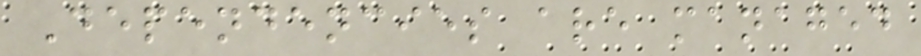Dependencies are managed
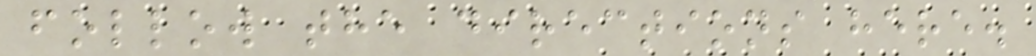follow the directions here.
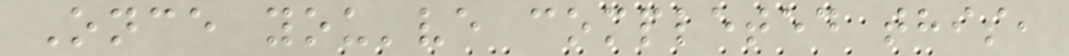Once you've completed this,
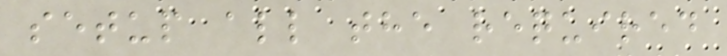setup all the required
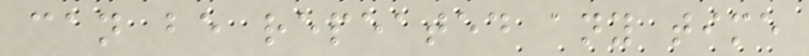can be repeated any time
